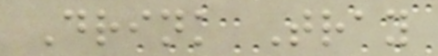Drink Tray
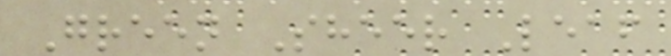Green Sheer Leaf
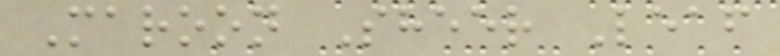Maroon Sheer Leaf
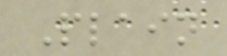Plain
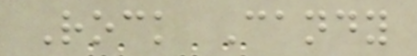Rock Candy
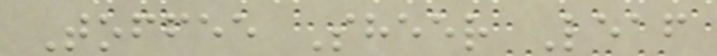Toffee Sheer Leaf
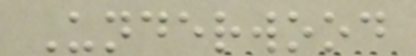Underwood
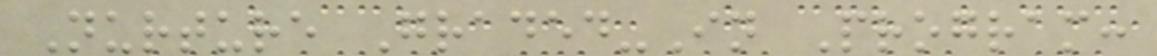Nurture Graded-In Program:
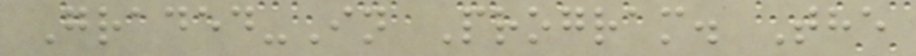Graded-In Program. The
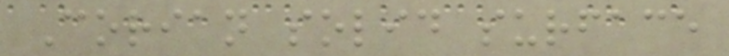Corian solid surface
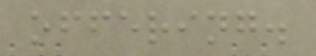offering.
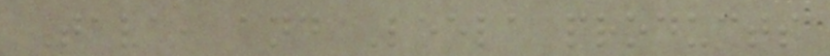Tava, and Leela products
